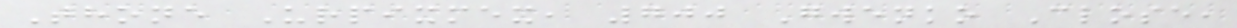Thone Urpixmex, 700 Gwenko Close,
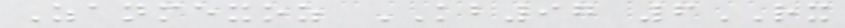Zanmexoz KB97 6RX
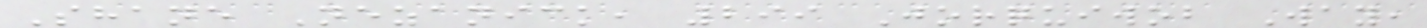Shane Nezanick, 299 Jorquiwob Way,
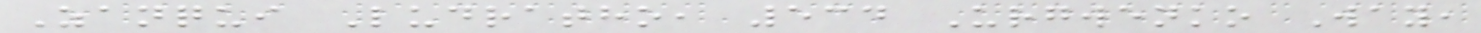Zanqui Ludratho, 534 Urgwenko Way,
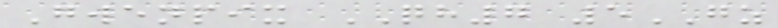Gwenpix QH7 5GZ
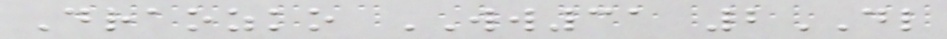Draozko WW31 2DL
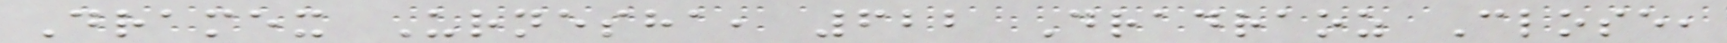Dramex Urnesha, 622 Dradraoz Close,
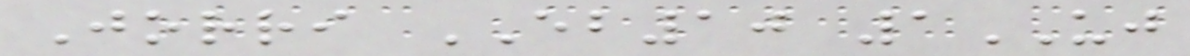Jorri EB10 1UJ
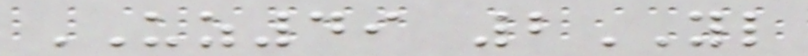UZ49 2YL
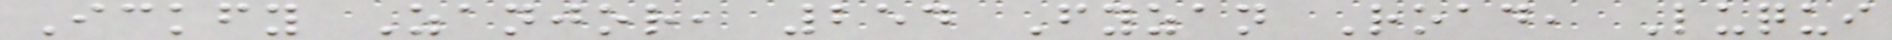Ickfy Zanjor, 254 Fyzan Road, Luqui
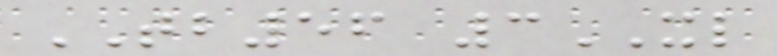TB56 3XL
